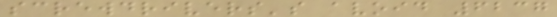screwdrivers's avoid 6237
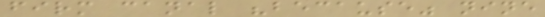firm canal "because" nine
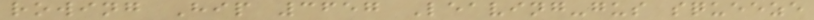rowing Hip 3657 Leaving-gus squeeze
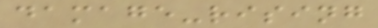damage-rising
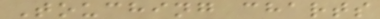Touching charts
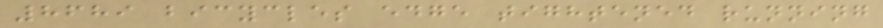8689 bicycles edge tightened running
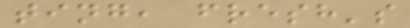ting, fresh's
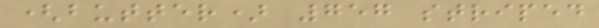(butter) 757 striped
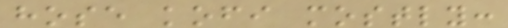hose kofi mostly:
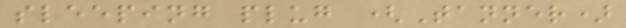sleeping plug (Tanner)
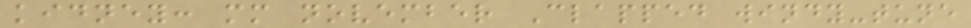kidney: mm november Clapped windy-tune
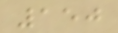150
